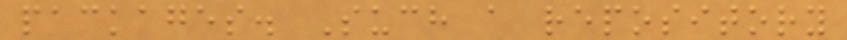packages. Such a repository
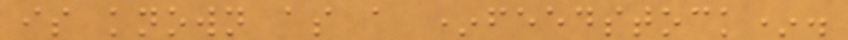is known as a *feedstock*.
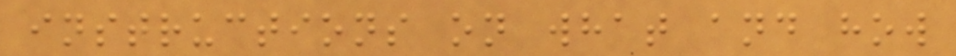instructions on what and how
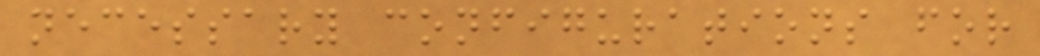necessary configurations for
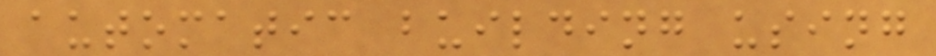automatic building using
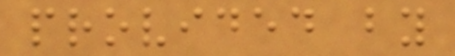provided by
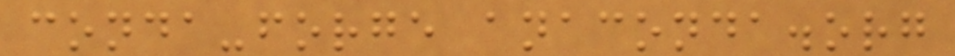conda-forge anaconda.org
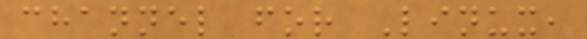channel for Linux,
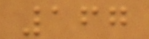167
